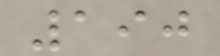190
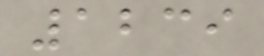1239
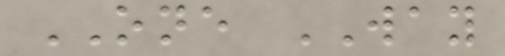ONE WAY
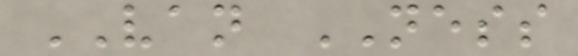VAN NESS
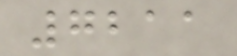7211
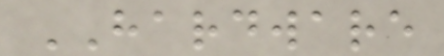HARDWARE
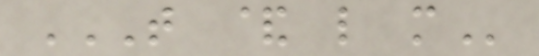T & L M
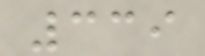339
